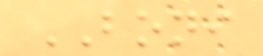BONI
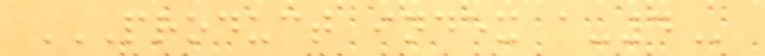PRODUCT INDEX A-4
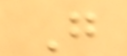G
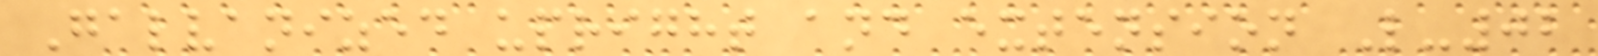Galvanized upright and extension L-02
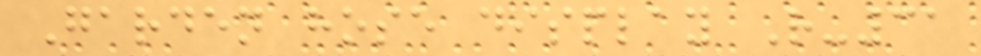Garden hose display R-31
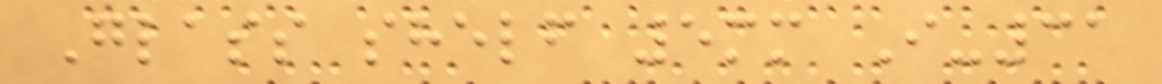Glass shelf 5mm I-31
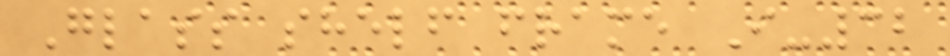Glass shelf frame I-32
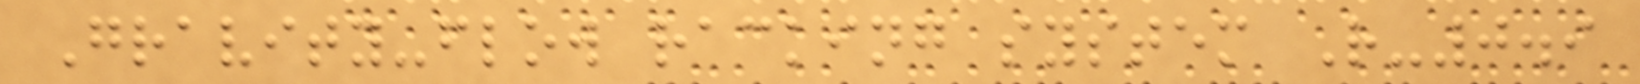Gravity-flow racking system R-0.9
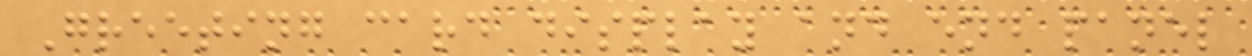Greeting card display and end panel
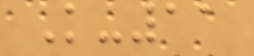K-11
